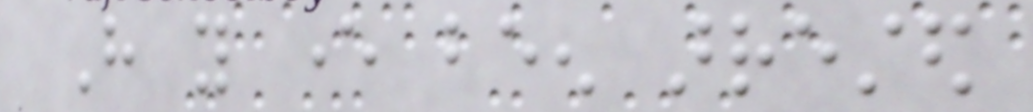Have you ever been arrested
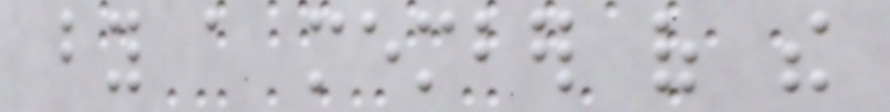by a member of the
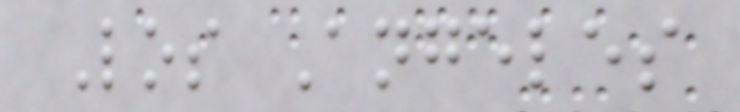Los Angeles
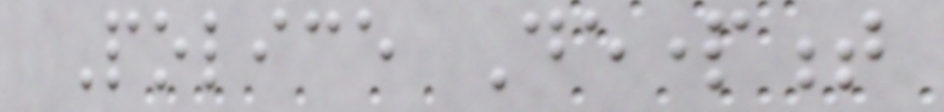Police Department
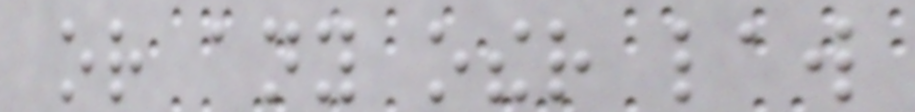or any other law
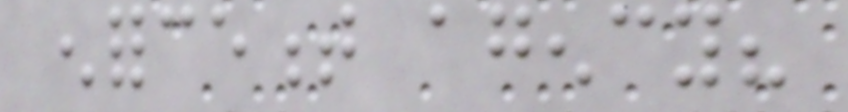enforcement agency?
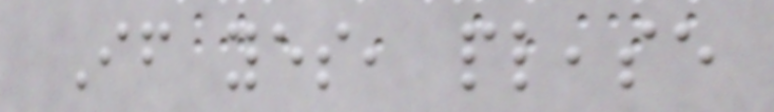If yes, please
